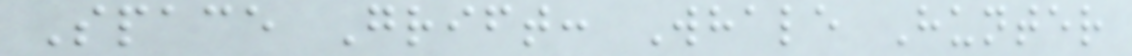Space Grift: Whale Hunter
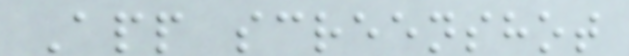App screenshot
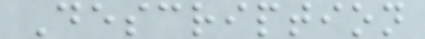Description
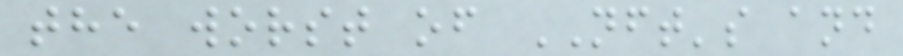the worst of NFT's and
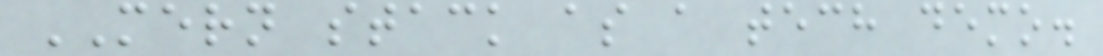MERN stack as a tech demo.
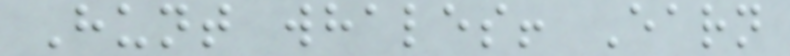Hunt whales! Earn
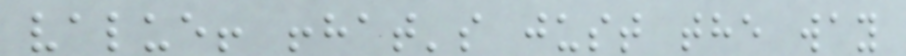value! !hat's just the way
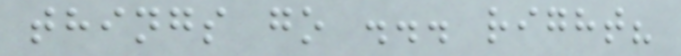things go ... right?
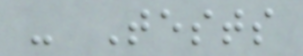- Tests
